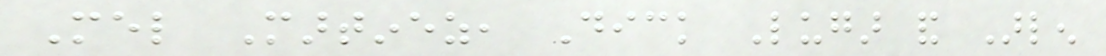Mel Martinez, Dick Lugar and Arlen
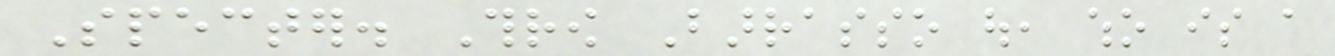Specter. Throw Barrasso out, who is a
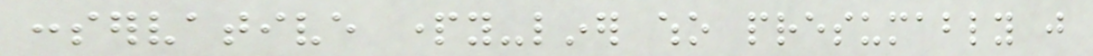conservative party-liner who presumably just
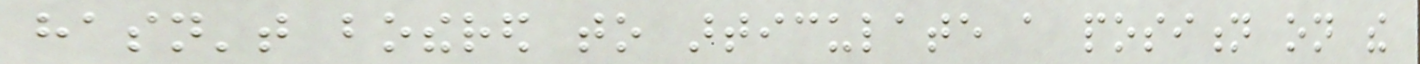hasn't bothered to articulate a position on the
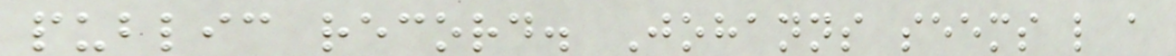public record. Johanns seems like a
